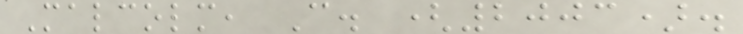Malcolm, C. (2003).
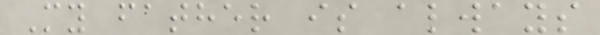My father is always
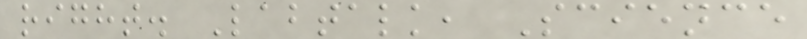right. Labtalk, Science
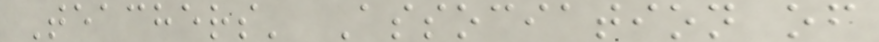Teachers' Association of
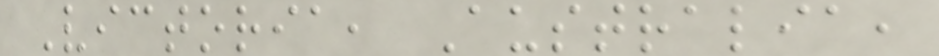Victoria, Australia,
